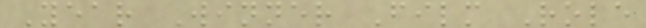Year Winner Film Role
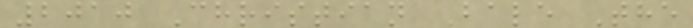2010 Christian Bale The
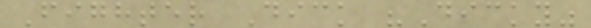Fighter Dick "Dicky"
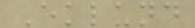Eklund
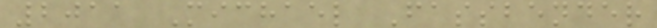2011 Michael Fassbender
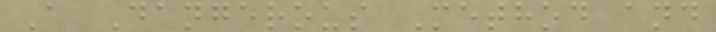A Dangerous Method and
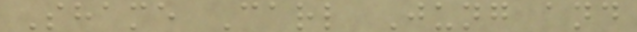Shame Carl Jung and
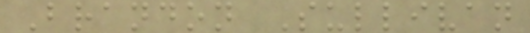Brandon Sullivan
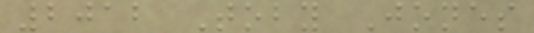2012 Toby Jones
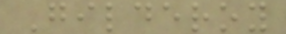Gilderoy
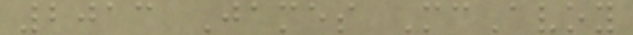2013 James McAvoy
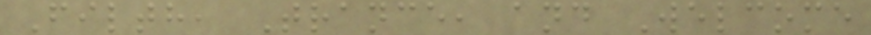Filth, Trance, and Welcome
